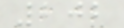202
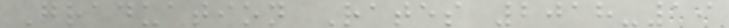Graduation Rates 2018-19
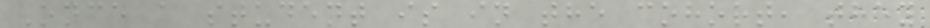Once a student is in the cohort, they
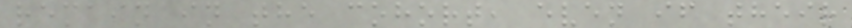remain in the cohort, even if their
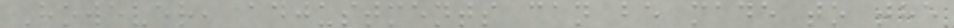However, adjustments can be made to the
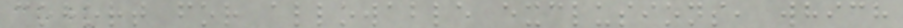cohort for allowable exclusions, which
